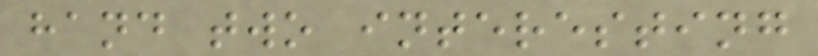hand two interesting
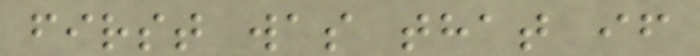first was that if
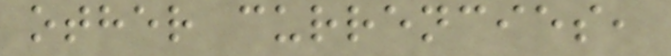other currencies,
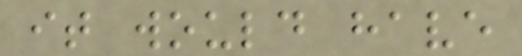it would have
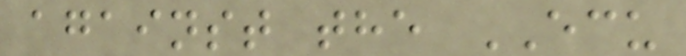against the ECU
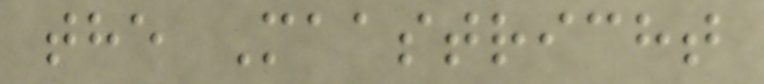the Maastricht
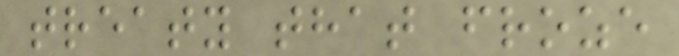treaty that froze
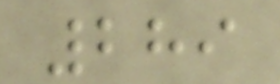289
